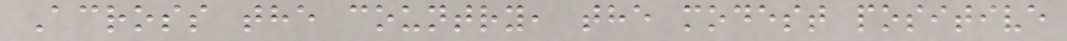Across the country, the modest positive
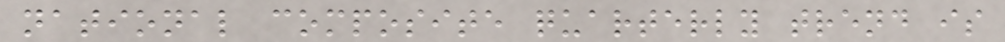national composite quarterly trend is
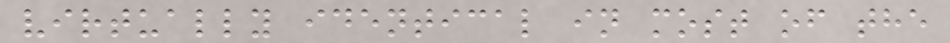virtually identical in most of the
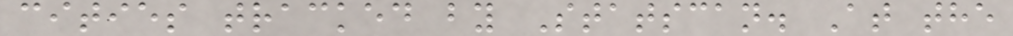cities tracked by Statscan. At the
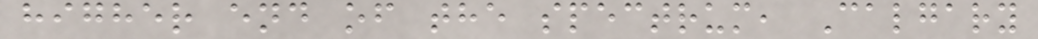higher end of the spectrum, Calgary
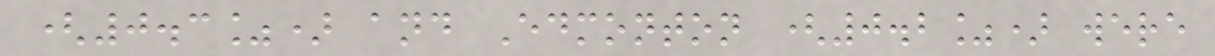(0.3%) and Edmonton (0.2%) were
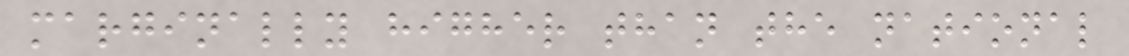marginally higher than the national
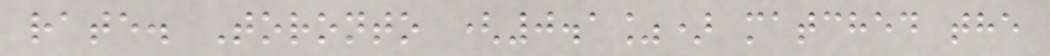rate. Toronto (0.1%) matched the
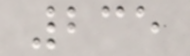235
